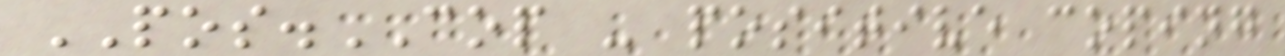POS.COP - positive coping
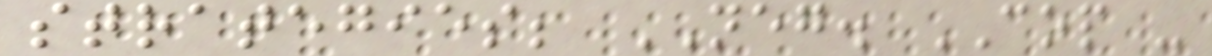strategies; NEG. COP -
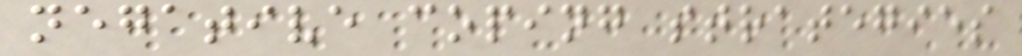negative coping strategies
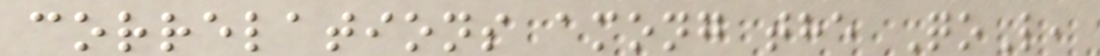correlations among the QoL,
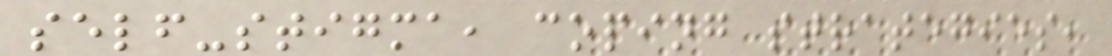self-stigma, coping strategies,
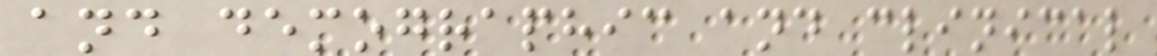and demographic and clinical
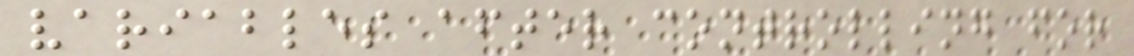variables after controlling for
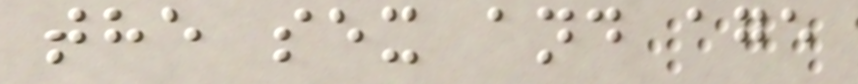the sex and age
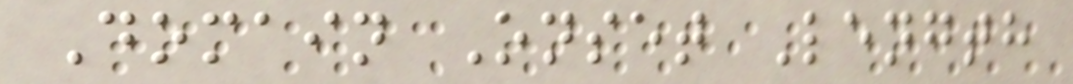Domain Onset Length
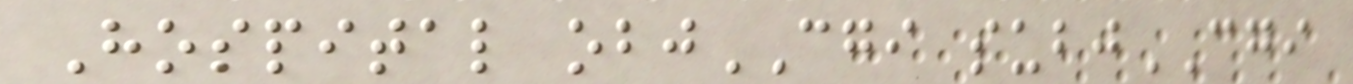Hospital objCGI subjCGI
